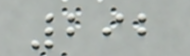292
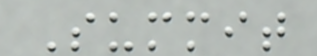Summit
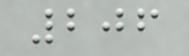206
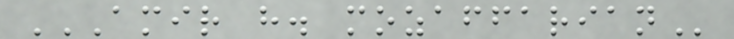AMIR H. MOZAFFARIAN
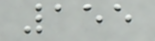155
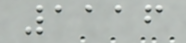1116
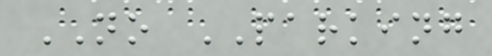NO PARKING
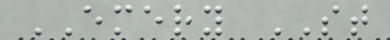EMERY ST
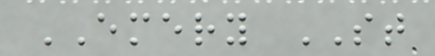EMERY ST
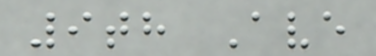9th Ave
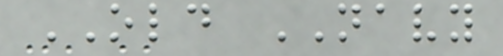OLD NAVY
